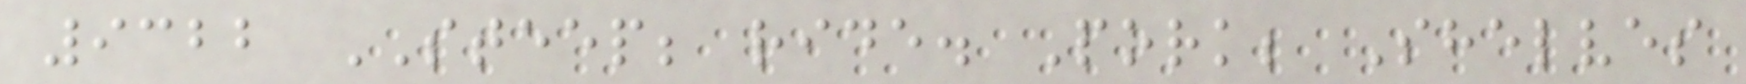9322 STEEP; ride. Pork; Shelves
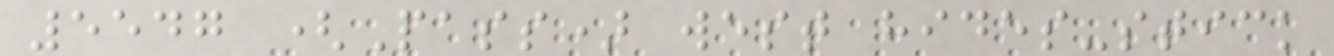5547 (Pass) west hides-stick
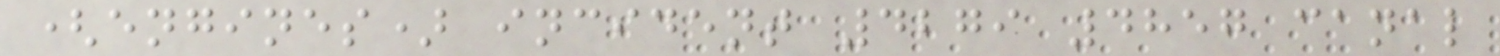(engines) incident 4279 4857 canal
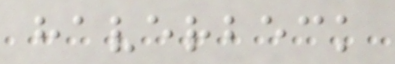haverbeck
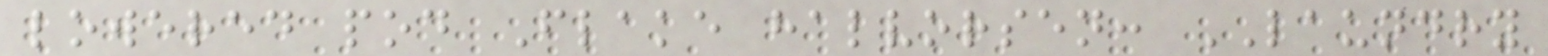lowered pod Flake halvorsen: LAUNDRY
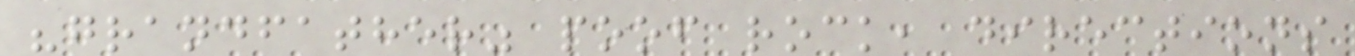"grandfather" poof rock, directions
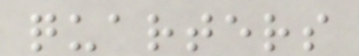quarters
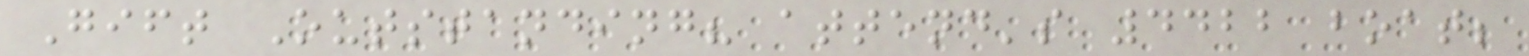Gift Outstanding? attend's 4422 boat;
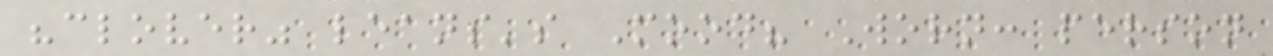"clover" leans's Mood? Worn: person
